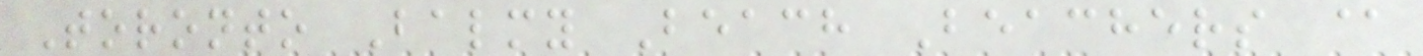Toronto Balmy Beach Beachers @
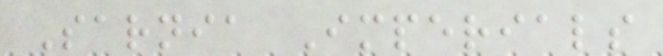Sarnia Imperials
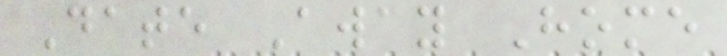Date Away Home
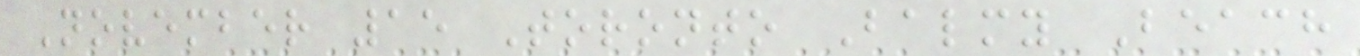November 15 Toronto Balmy Beach
